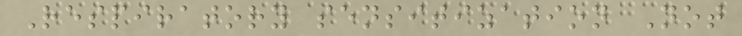Respiratory sensitization Not
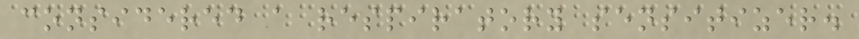considered a respiratory sensitizer.
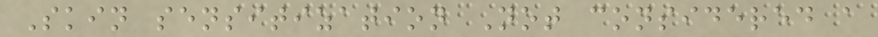Skin sensitization Not considered a
